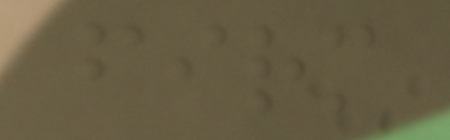firm
